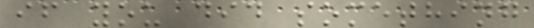if you did something
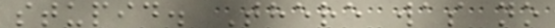stupid. There was no
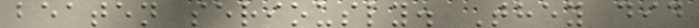beaten seriously. They did
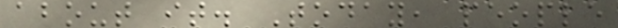about it. Today, people
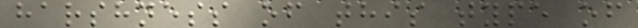harshness of this type of
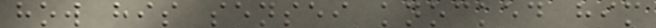how his sensei knocked him
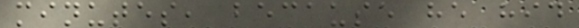minutes, because he hid
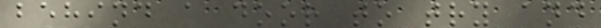behind a door to try and
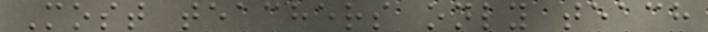Most teachers only teach
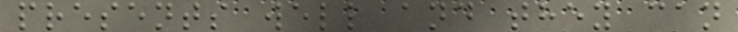presents well and they can
